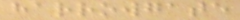harrowgate
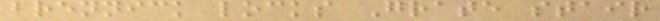brennick locks Grate stair
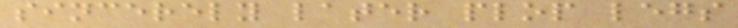sincerely later plop legs
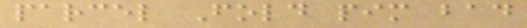parcel Fold pim bad
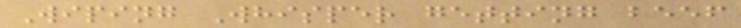Wiping Whisper getting beef
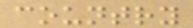country
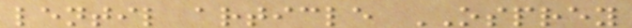lentil article OSPREY
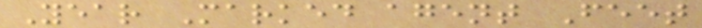Year Marked agent Feet
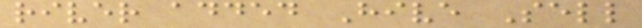river added Hive Sell
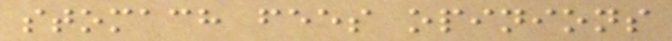stomach fees opinions
